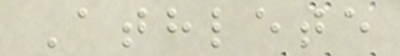Athlete
